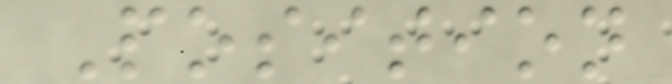Position
